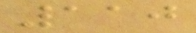110
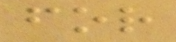for
